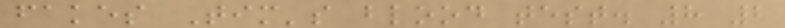fakes Tim's blood test. 8 2
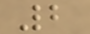2
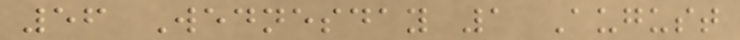56 Wednesday 1 August
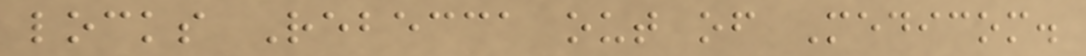locks Rebecca out of Medicom.
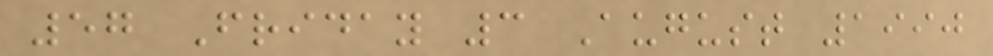57 Friday 3 August 1990
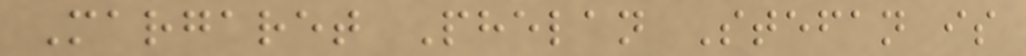Margaret Phelan Stefan is
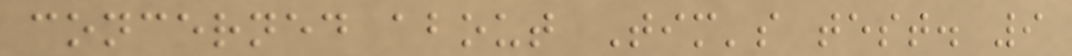concerned about Tim's test. 9
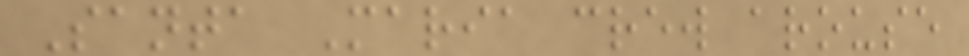Santa Maria crew arouse
